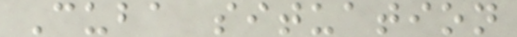Cuba situation
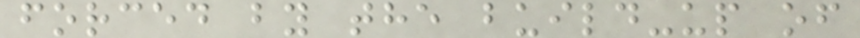forced by the build-up of
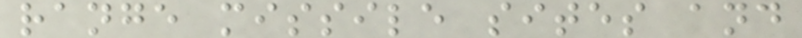range missile sites and
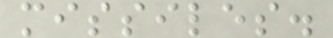missiles.
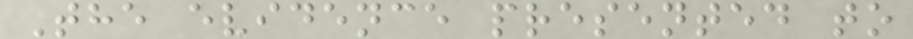The evidence presented to
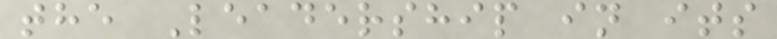the Leadership in its
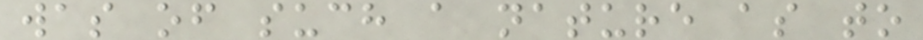was of such a nature as to
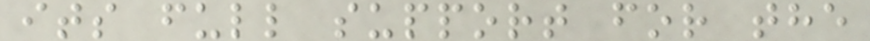its full support for the
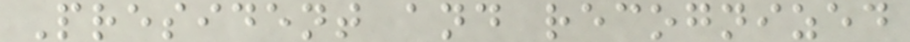President and recognized
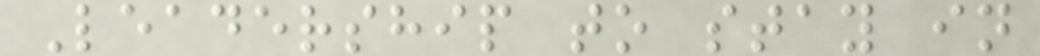Leadership to stay in
